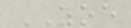ZOE
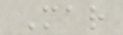Mar
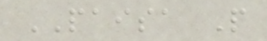PAISA P
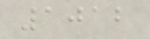1012
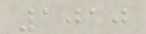1010
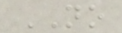NO
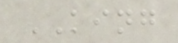KING
